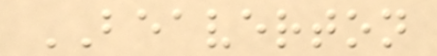BEAVERTON
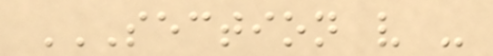SECTION V -
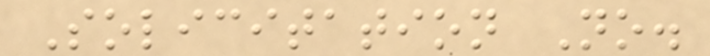Solicitation No.
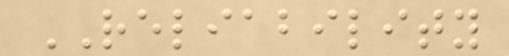RELIABILITY
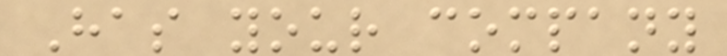Has your company
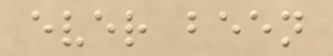ever been
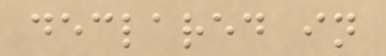declared in
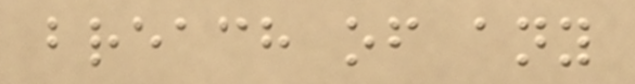breach of any
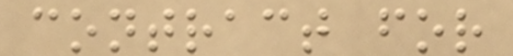contract for
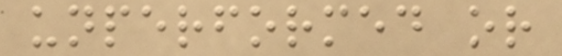unperformed or
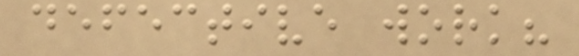defective work?
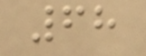68
